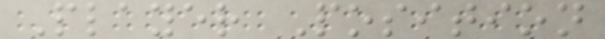Player Position
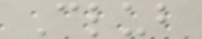Club
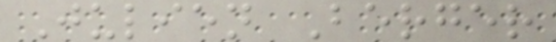Julien Berger
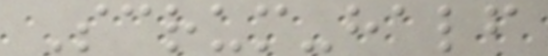Scrum-half
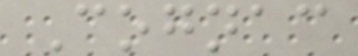Cognac
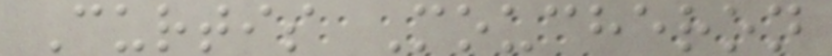Curtis Moucheron
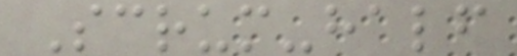Scrum-half
